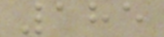185
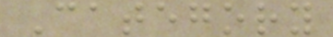Category
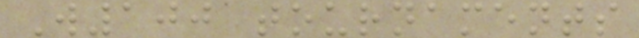W100 tournaments
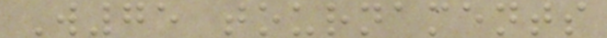W75 tournaments
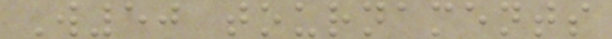W50 tournaments
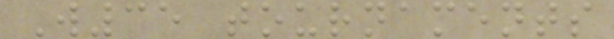W35 tournaments
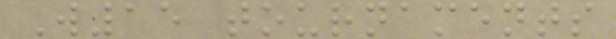W15 tournaments
